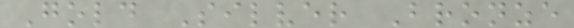Gold Silver Bronze
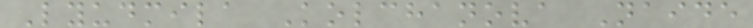Lyudmila Kolchanova Naide
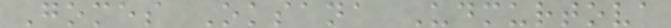Gomes Oksana Udmurtova
